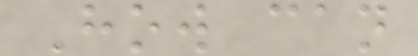How can
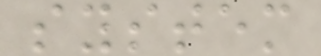system
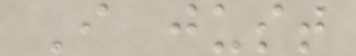I just
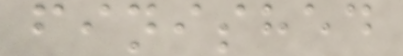finished
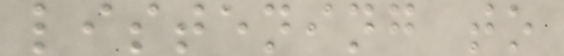listening to
